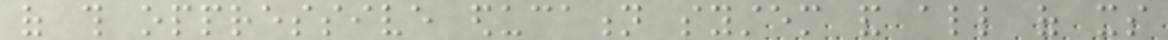of this oppressive education system and all of its
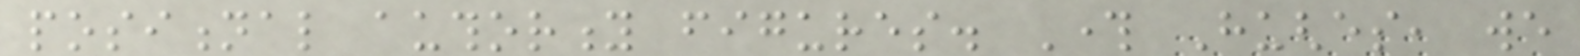positional authority figures. Through Hughes, we
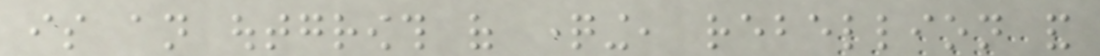is an outgrowth of questioning, rebellion and
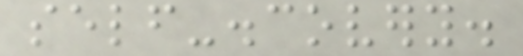self-discovery.
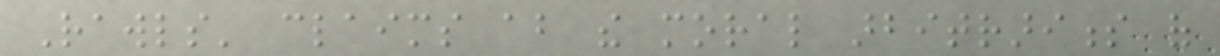Rawls' claims about the moral arbitrariness of
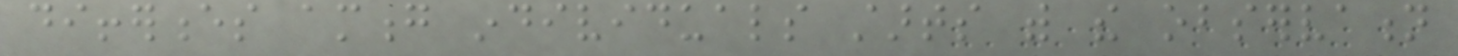differences among individuals starts with the observation
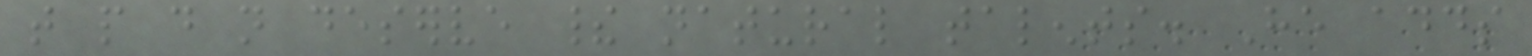that people do not deserve their natural talents. He adds
